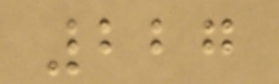227
